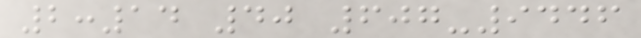2:14 40 607-9446
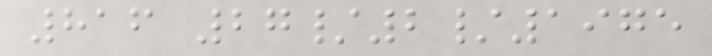816 27/2/1975
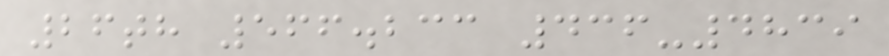26th 566.233 436-4839
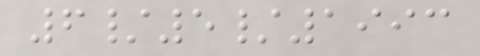6/5/1993
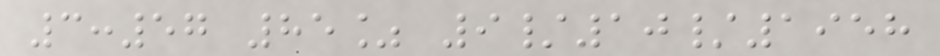3:57 85% 9/10/1958
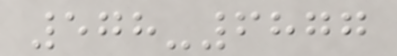578-6877
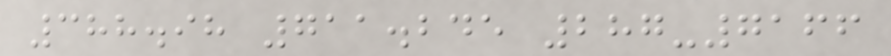388.98 711.245 287-7166
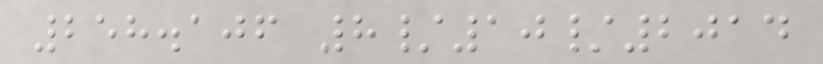258.106 8/10/2014
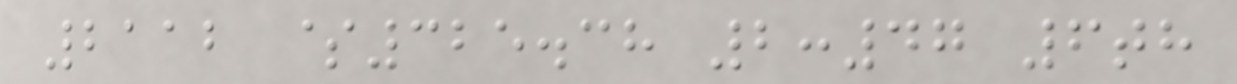2112 $325.38 2:47 6th
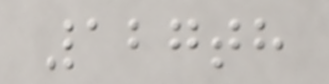127th
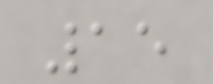15
